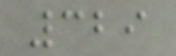329
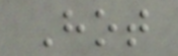Hot
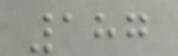187
